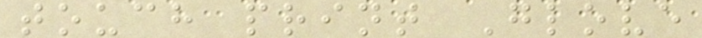touch print Glove
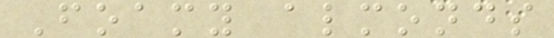Foamy almonds
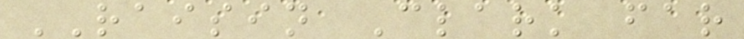RAISIN Clark far
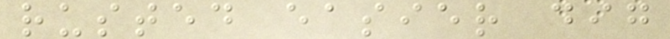rusted easier dig
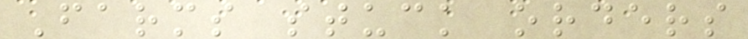Farms stuck orders
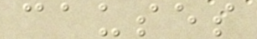causes
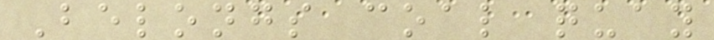Belongs coal quay
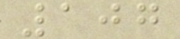107
